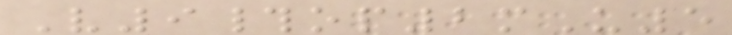V9#op2mU5
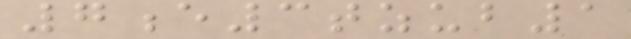7e3tzub1
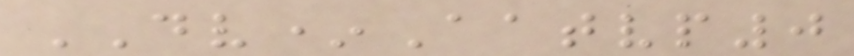DV*Aatvp0
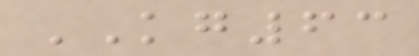KG63
